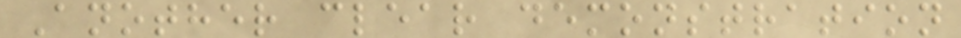Another clear demonstration
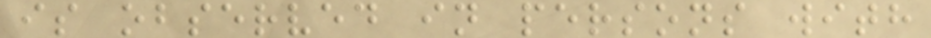is observed in persons with
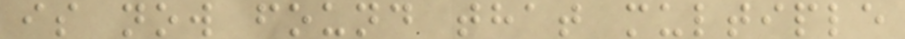is now found that multiple
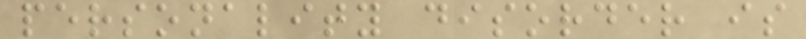personality disorder is
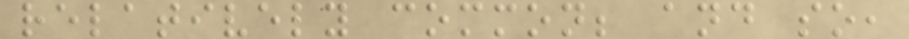relatively common; and so,
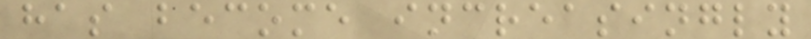has become increasingly
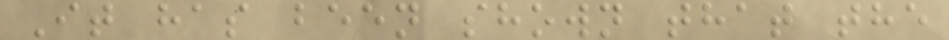It has been shown that the
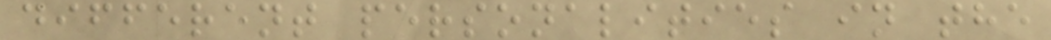different personalities in the
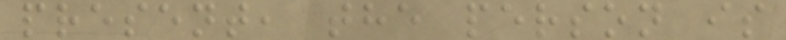present, the person is
